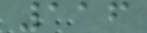116
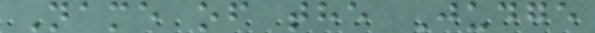Name of the Judge
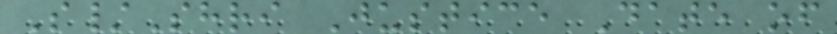S/Shri Justice Date of
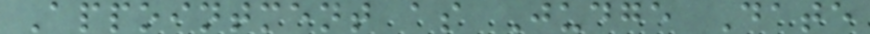Appointment as Judge Date
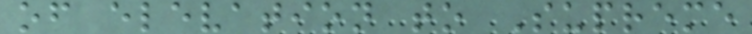of elevation to Supreme
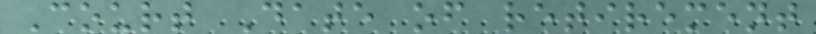Court Date of retirement
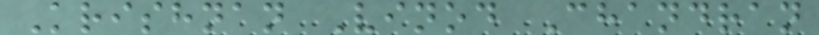Krishnan Vinod Chandran
